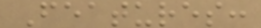Features:
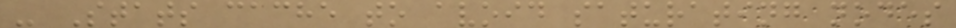- Stats cache to avoid saturating nodes
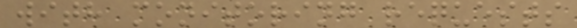with monitoring requests
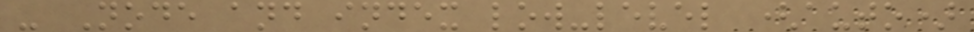- Node and index low-level (auto)
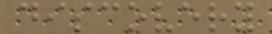discovery
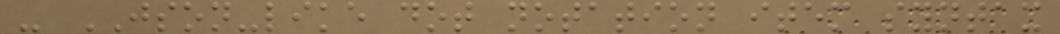- JSON-like dot notation item syntax
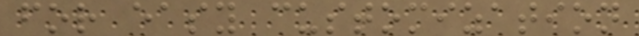for easy customization
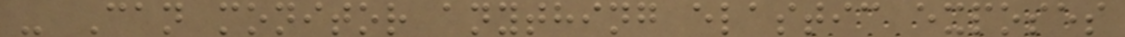- Can monitor anything elastic exposes
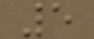5
